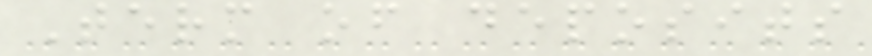Term of deposits
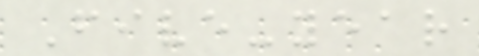Five-year
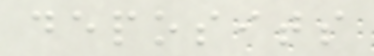deposits
